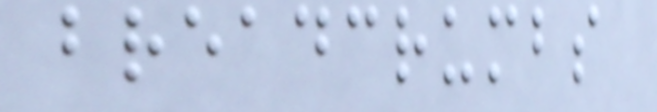breadcrumbs
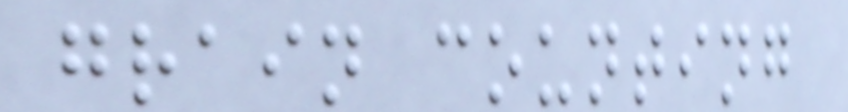grain counting
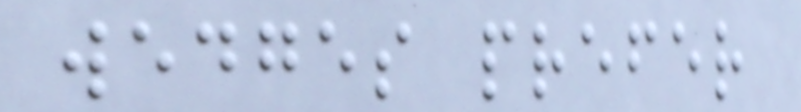wedges prefer
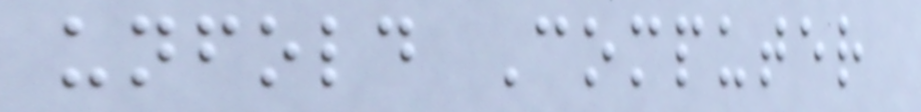unfold Computer
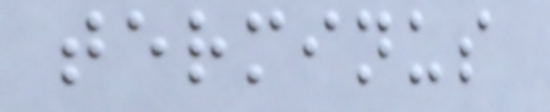terminus
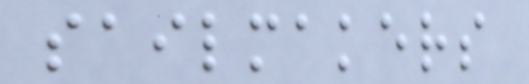sailmakers
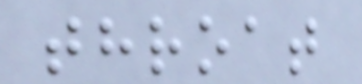throat
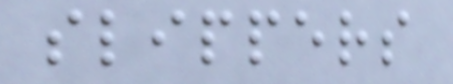slippers
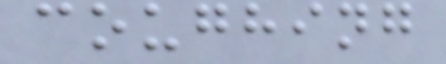coughing
